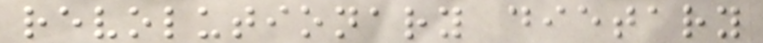revolutionary dietary
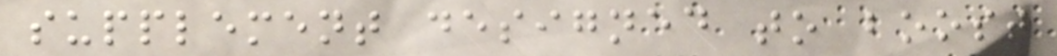supplement designed to boost
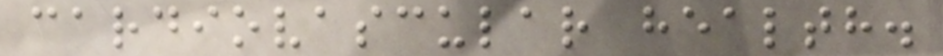cardiovascular health.
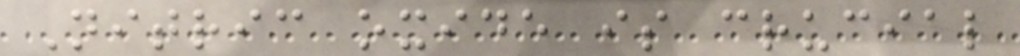Nitric oxide is crucial
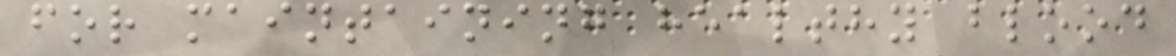for maintaining healthy blood
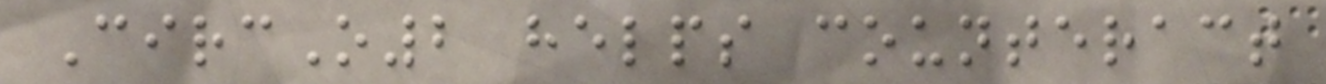CircO2 helps counteract
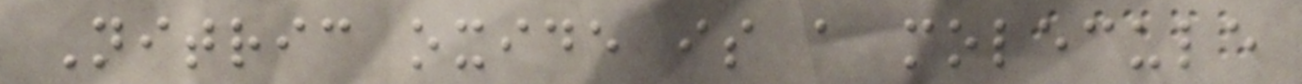Nitric oxide is a molecule
